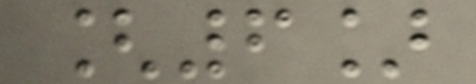[6]
